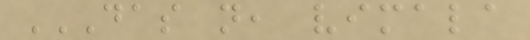DAS N, VIMALA
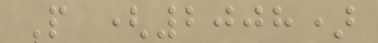P (2008)
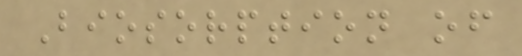Biosorption of
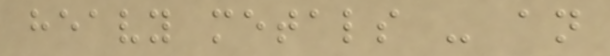heavy metals - an
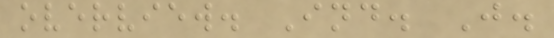overview. Ind. J.
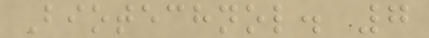Biotechnol. 7
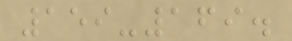159-169.
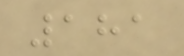181
